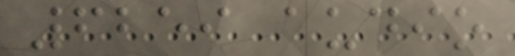6259 audio
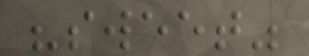"sweet"
